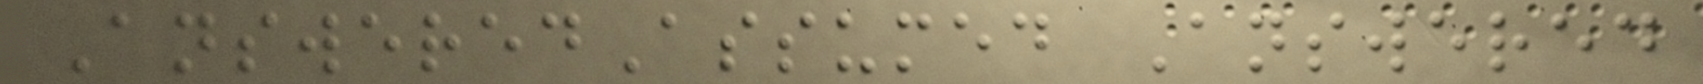AnsweredAssumed Answered
